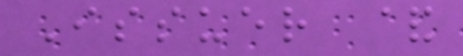Issuer &
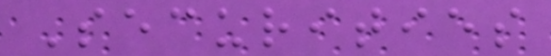Securities
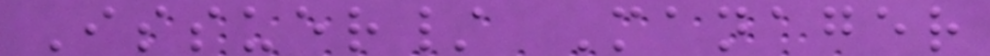Issuer/ Manager
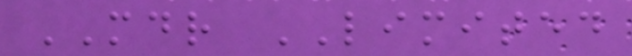MDR LIMITED
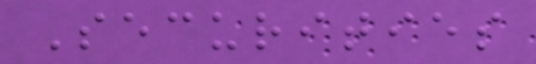Securities
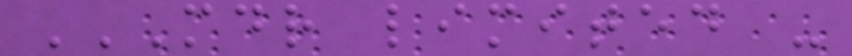MDR LIMITED -
